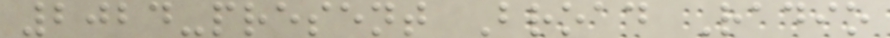2024-present Broad Radio
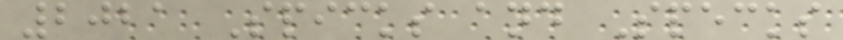2021 Spicks and Specks
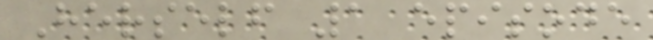Herself 1 episode
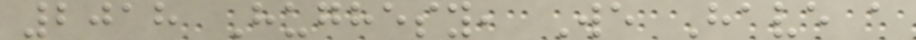2018 Hughesy, We Have a
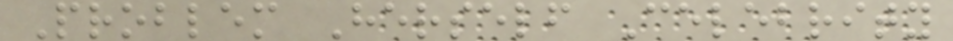Problem Herself Celebrity
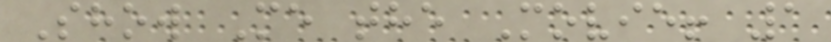Show Me the Movie! 1
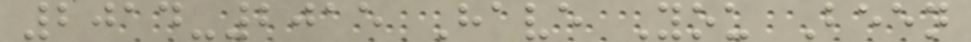2014-2015 Have You Been
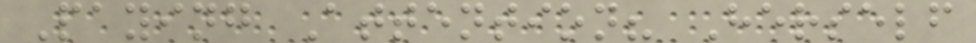Paying Attention? Herself
